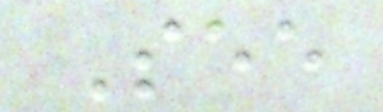See
